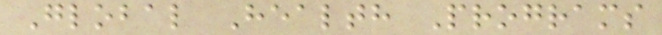Global Health Programs
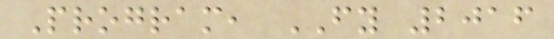Program, FY 2016
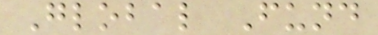Global Fund
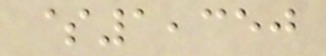$1,350
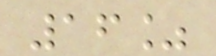16%
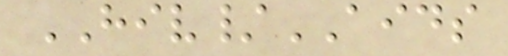HIV/AIDS
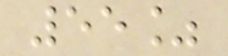55%
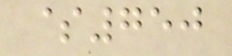$750
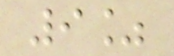9%
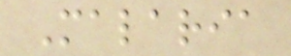Malaria
